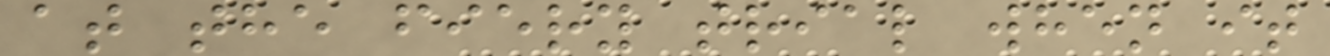at the fiery trial when it
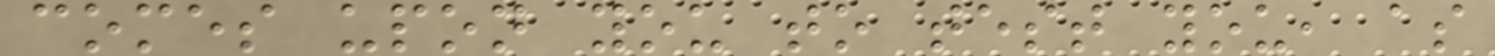comes upon you to test you, as
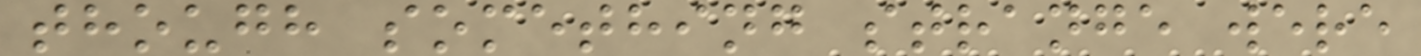though something strange were
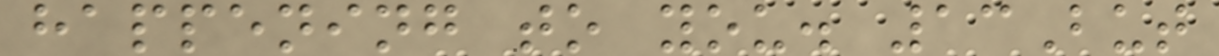happening to you. 13But
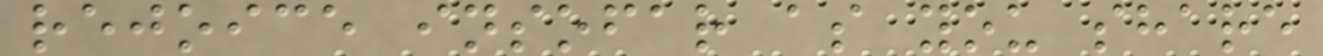rejoice insofar as you share
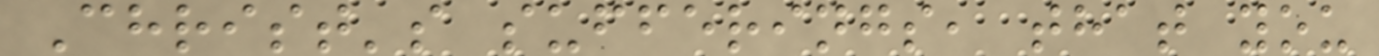Christ's sufferings, that you
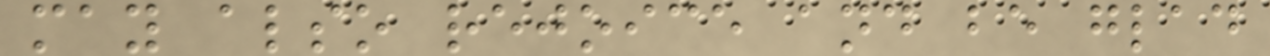may also rejoice and be glad
